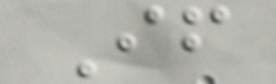If
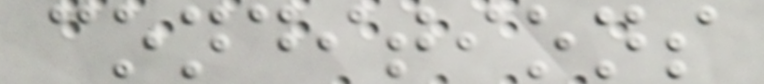conditions
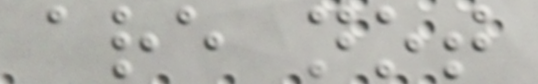are not
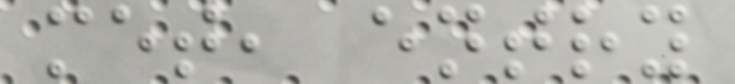met, entry
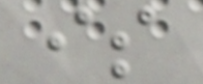is
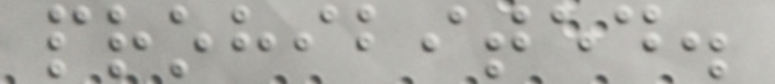prohibited.
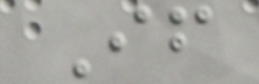If
